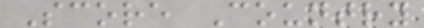Score Country
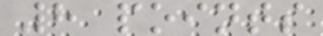8 points
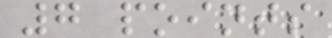7 points
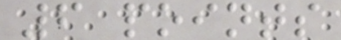6 points
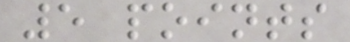5 points
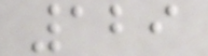129
